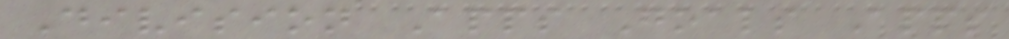Division Apps Goals Apps
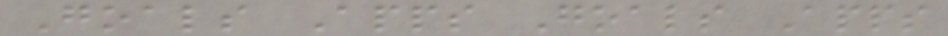Goals Apps Goals Apps
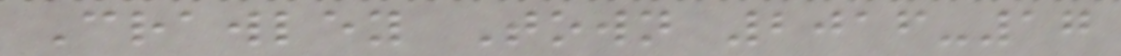Crawley Town 2016-17
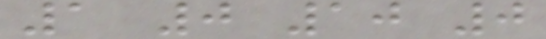1 0 10 0
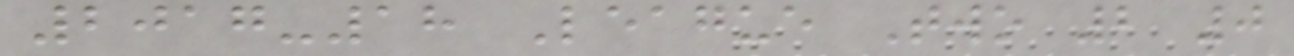2017-18 League Two 2 0
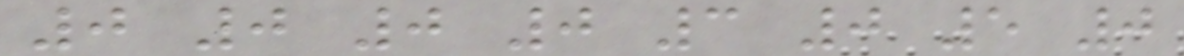0 0 0 0 3 0 5 0
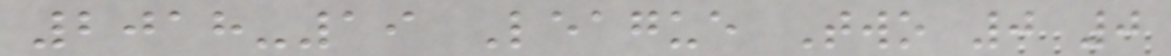2018-19 League Two 0 0
